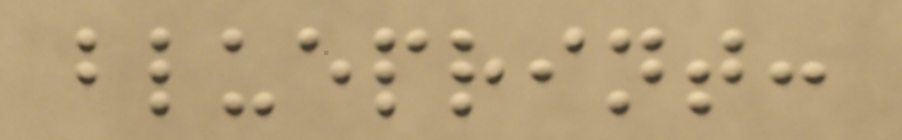blueprint:
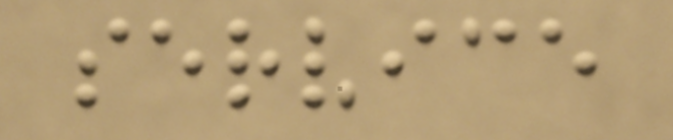service
